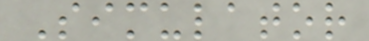Simulator
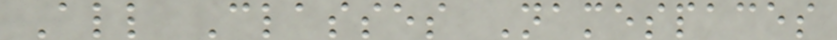All Classes Namespaces
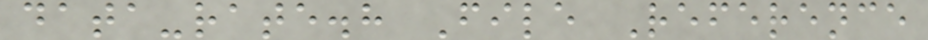data-rate.h File Reference
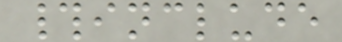#include
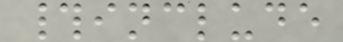#include
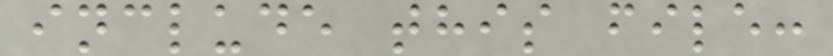include this file:
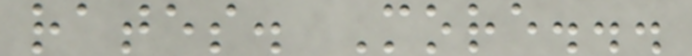rates. More...
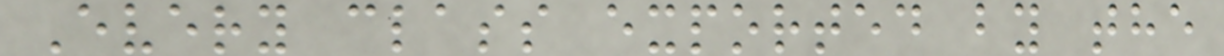Every class exported by the
